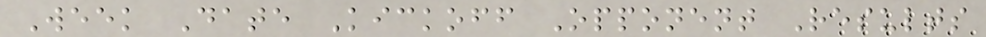Week Date Kickoff Opponent Results
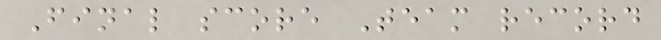Final score Team record
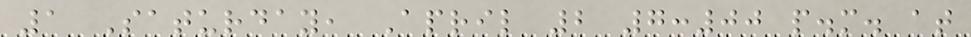1 Saturday, April 2 7:00 p.m. at
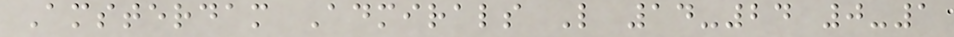Amsterdam Admirals L 14-24 0-1
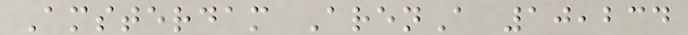Amsterdam ArenA 10,234
